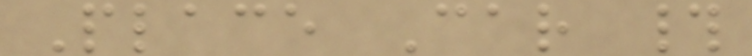Place Car #
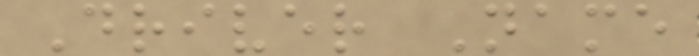Driver Name
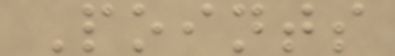Points
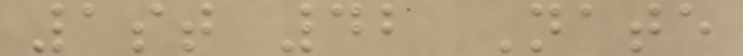1st 42 Nate
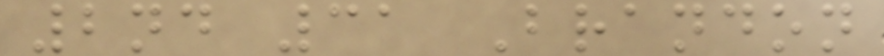2nd 31 Brandon
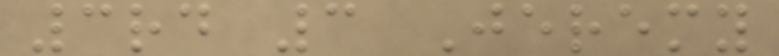3rd 3 Jeremy
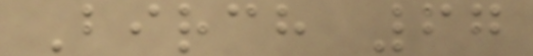Birch 67
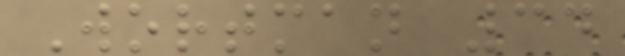Wortman 34
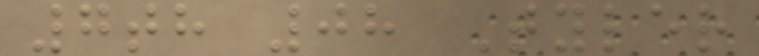7th 08 Tyler
